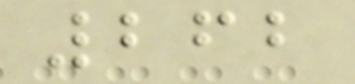262
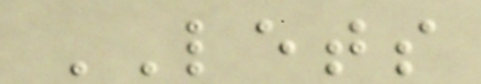LETS
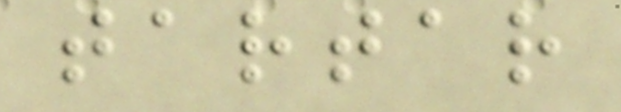tartar
